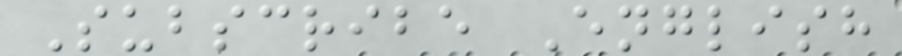Subscribe English
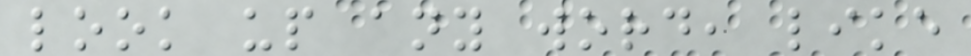look up any word, like
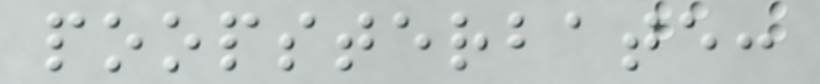poopsterbate:
